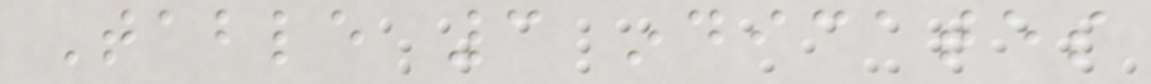Table 3 indicates
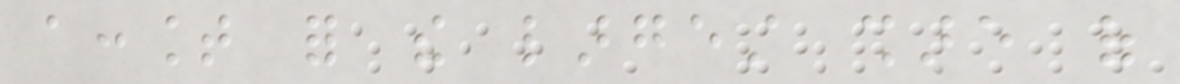account for the largest share of
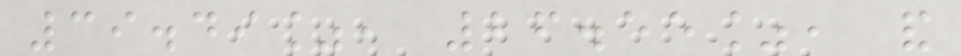39.49%, 26.55%, and
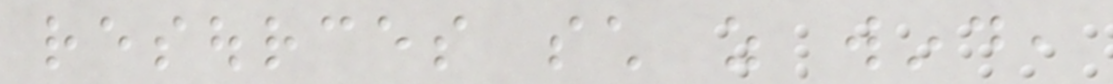resources such as wind,
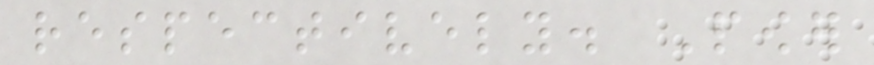respectively. Power
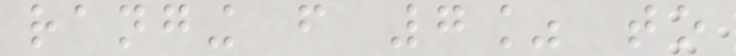ranging from 7% to
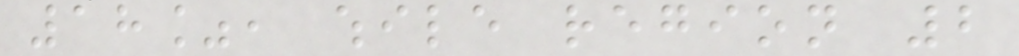18%, while region 2
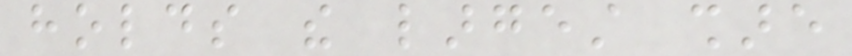holds the largest share
